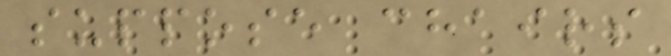suppose chairs
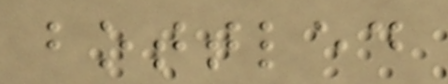bottled
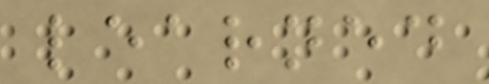learned
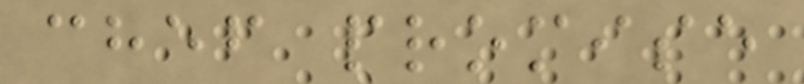chef promise
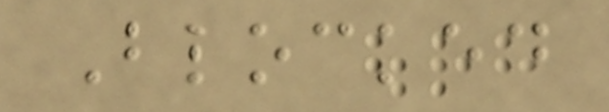Blocked
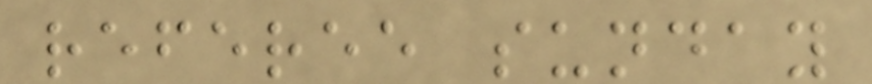referee sunday
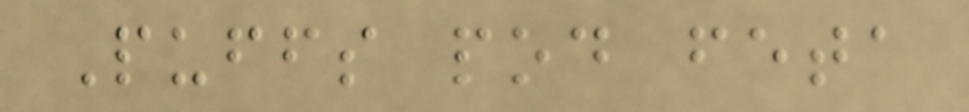Puffs pod feta
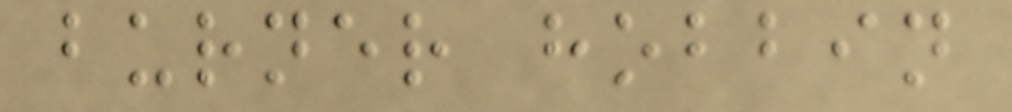burner hobbin
